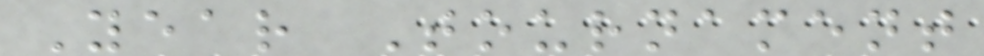Year Tournament
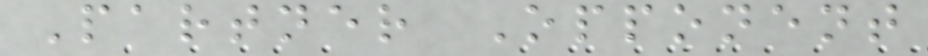Partner Opponent
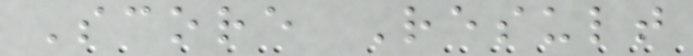Score Result
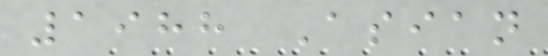1988 Asian
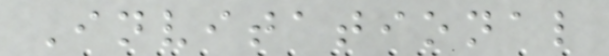Invitational
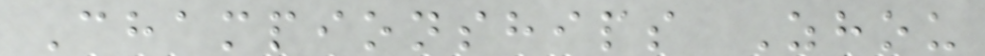Championships Zhou
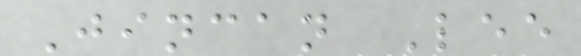Jincan Lee
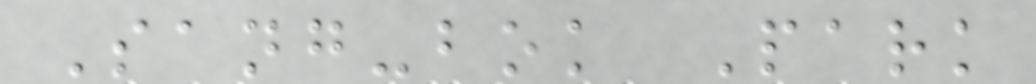Sang-bok Park
